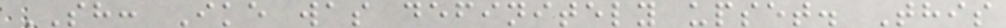SH: Ike was definitely upset. This
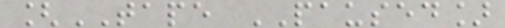[TAPE PAUSED]
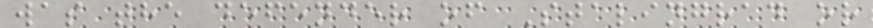was the defender of Stalingrad or
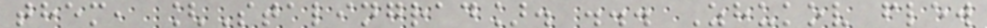them, [Stalingrad]. ... Zhukov flew
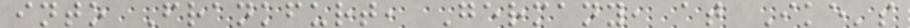into Frankfurt, Germany, at Ike's
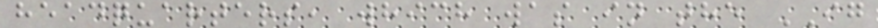headquarters, which was in the IG
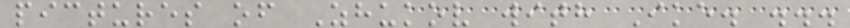pictures of Zhukov with Ike. ...
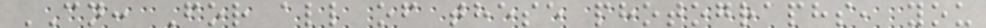CN: For all of these photographs, you
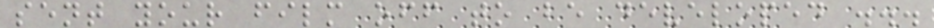sent your film off to be developed ...
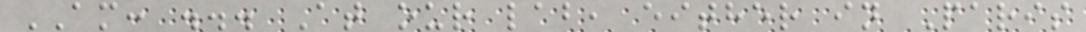AM: ... At our lab, either in Paris
